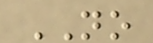NO
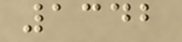1342
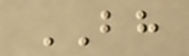BH
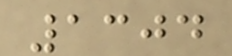1304
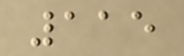115
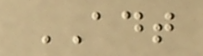ADT
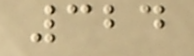324
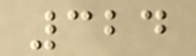324
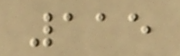115
